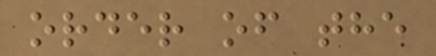order of the
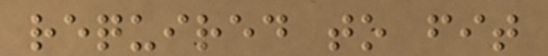required to fit
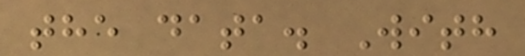the data. With
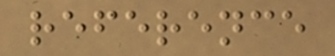reference
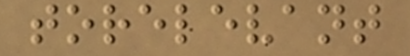torelevant
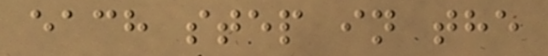each step in the
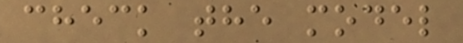check the model
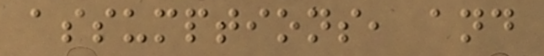assumptions, and
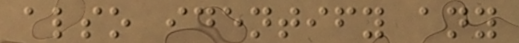also identify any
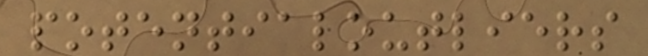potentialoutliers
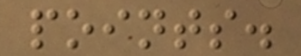points.
